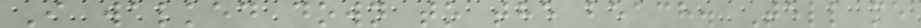I walked down to the beach. Tell me
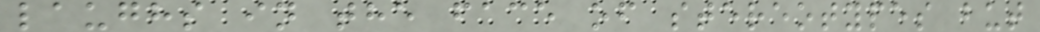laughs in the face of stereotypes but
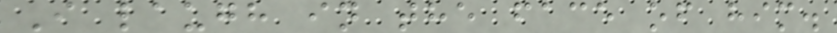I laugh in the face of him.
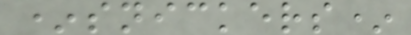*snickers*
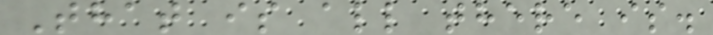That is all there is.
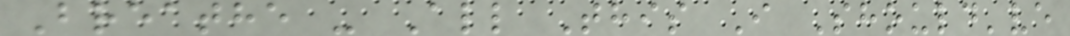Breathe - All This I Should've
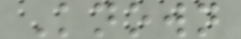Known
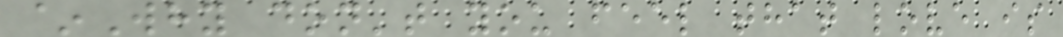~Why don't you feel that love is
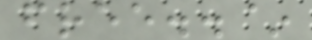free..~
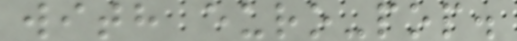with euro-pop.
